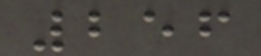256
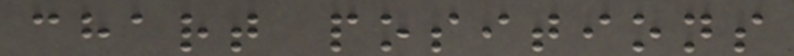chart positions
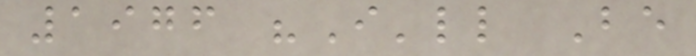1976 "I'll Be
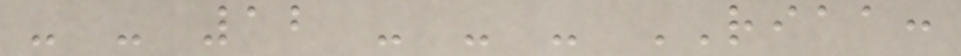- - 12 - - - RIAA:
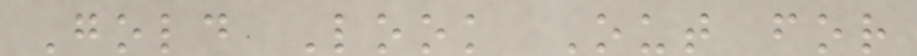Gold Look Out for
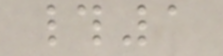#1
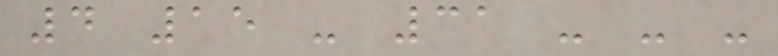4 15 - 31 - - -
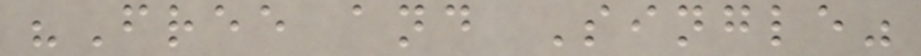"Free and Single"
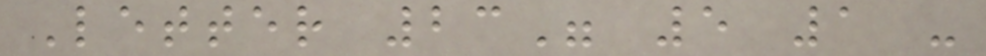Letter 23" 5 1 -
